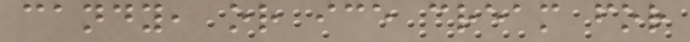candy, or ice cream for
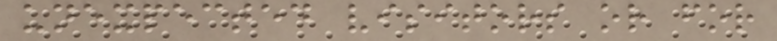unexpected visitors or for
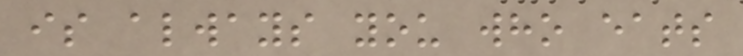is always you who eats
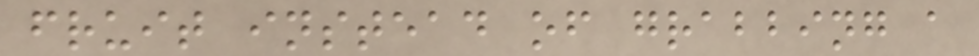fruit instead of grabbing a
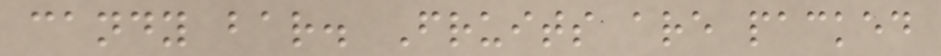candy bar. Fruits are packed
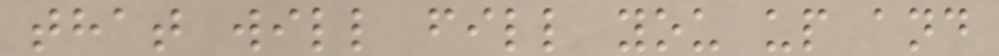that will fill you up and
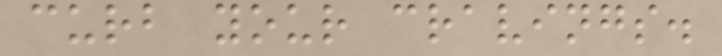curb your cravings.
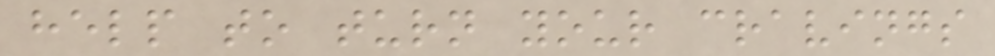help to turn your cravings
